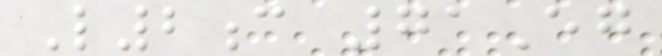L2c 71Eg
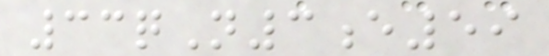33qN3e59
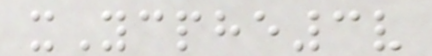xYcphe3v
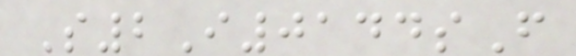S2I0144sF
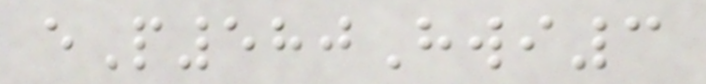eP580Hwi3
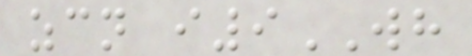zcn i9WH
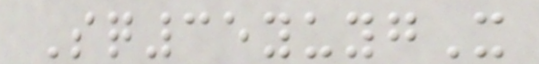Sq35yuygX
